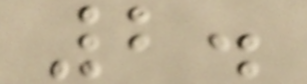2.
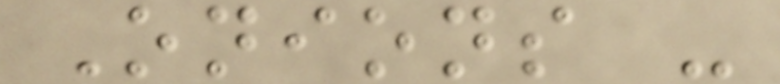Onions -
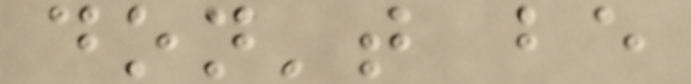don't be
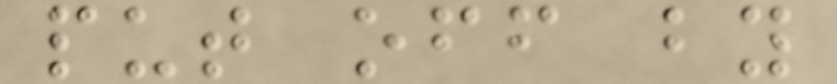put off by
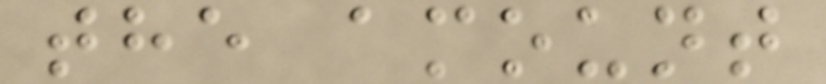the amount
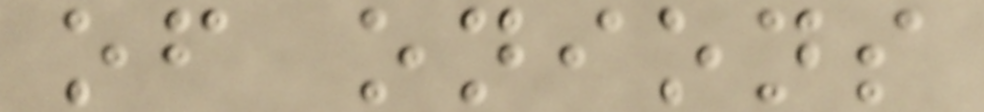of onions
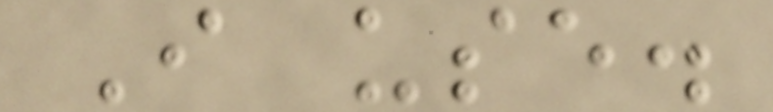I use.
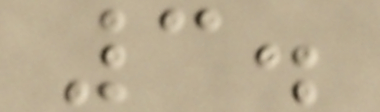3.
